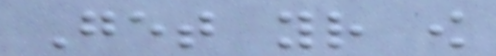Get your ow
